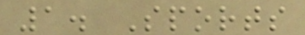1. Sports
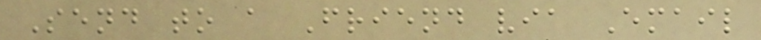Send to a Friend via Email
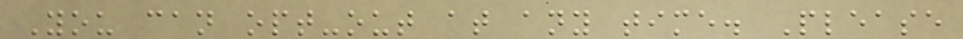You can opt-out at any time. Please
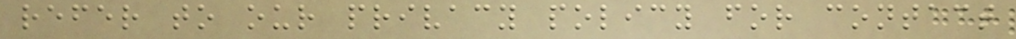refer to our privacy policy for contact
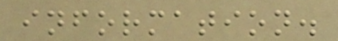information.
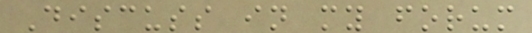Discuss in my forum
